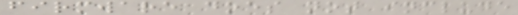firmware does not include
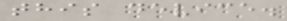this device.
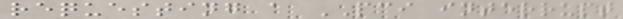requesting a PCI interrupt
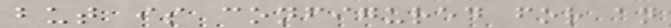but is configured for an
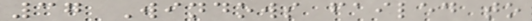37 Windows failed to
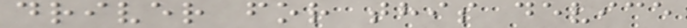driver for this device
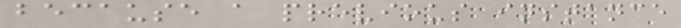because a previous instance
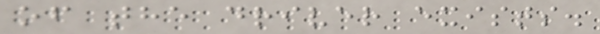of the driver exists.
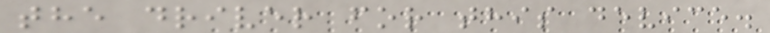the driver for this device.
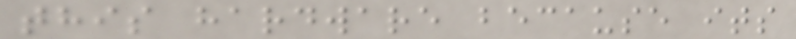this hardware because its
